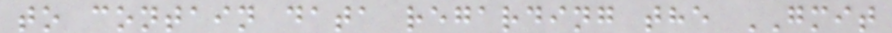to contain data regarding the GMIT
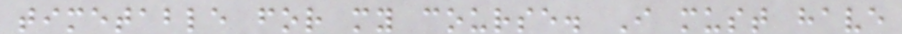timetable for my course. I must have
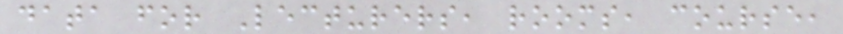data for Lecturers, rooms, course,
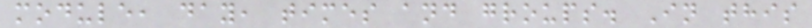module, day, times and groups. In this
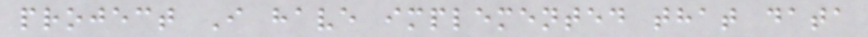project I have implemented that data
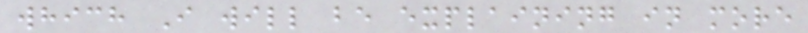which I will be explaining in more
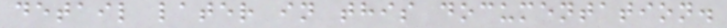detail later in this documentation.
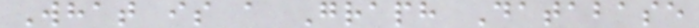What is a Graph Database
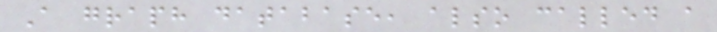A graph database, also called a
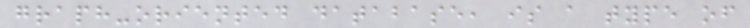graph-oriented database, is a type of
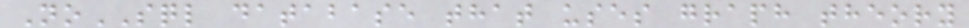NoSQL database that uses graph theory
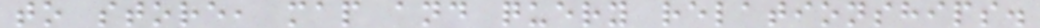to store, map and query relationships.
